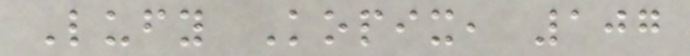Lufy Kopix, 107
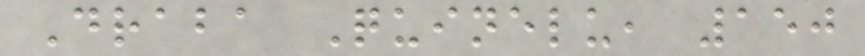Draba Quinelu, 150
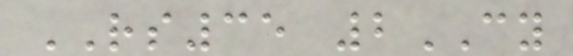RS35 2CY
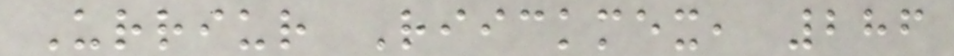Urriur Riickmex, 286
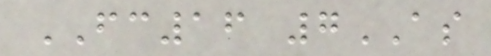FC16 7AS
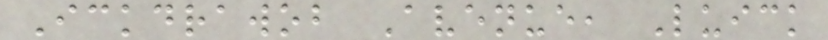Ickdrawob Avenue, Luick
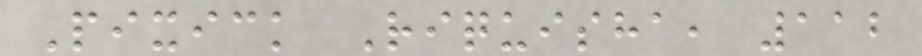Pixick Riquisha, 112
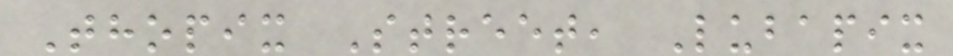Thopix Street, Lubapix
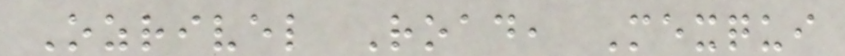Ozrivel Road, Mexqui
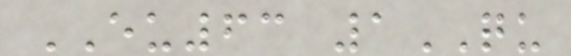EU63 1QU
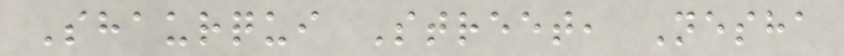Shaurqui Street, Nesha
